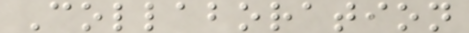Collaboration
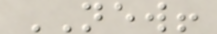NEW!
